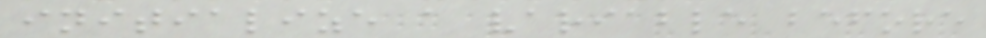initialize a variable before
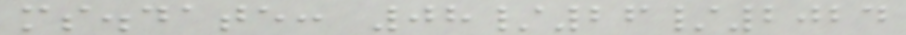ms.date: 08/26/2024
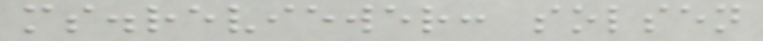ms.reviewer: solsen
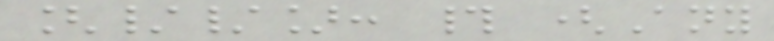[//]: # (Any
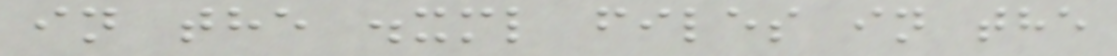in the .xml files in the
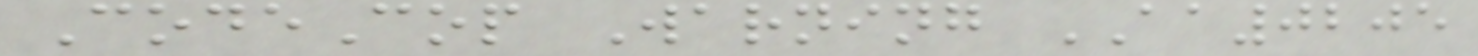CodeCop Warning AA0205
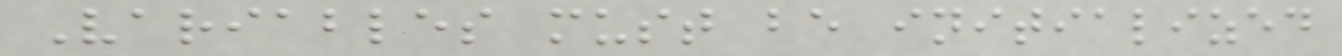Variables must be initialized
